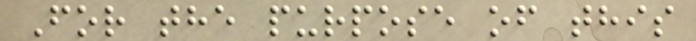For the purpose of this
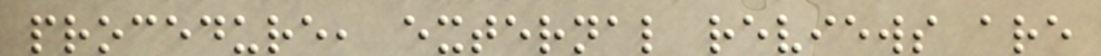procedure, external reviews are
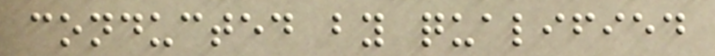conducted by qualified
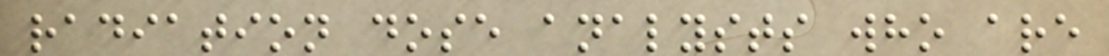radiation dose analysts who are
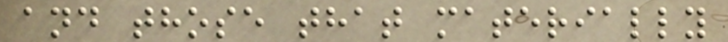and those that materially
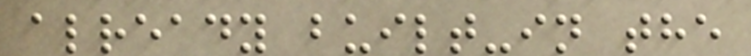already built-in the
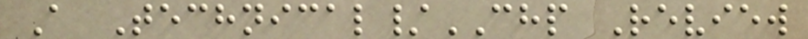A Technical/CHP Review
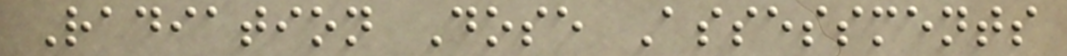Radiation Dose Assessments
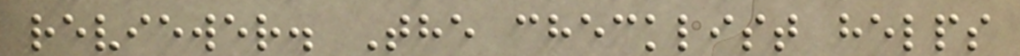reviewer. The checklist helps
